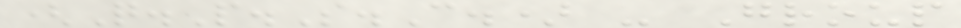(Q.P.S.C.) - Group
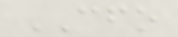CFO
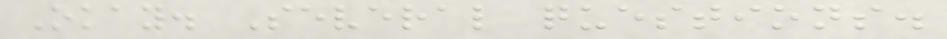Okay. Several questions.
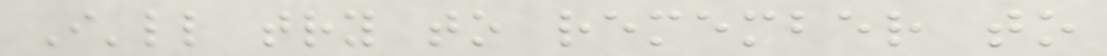I'll try to remember to
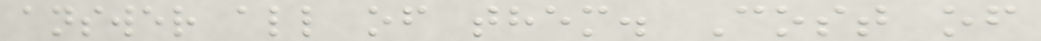answer all of them. Cost of
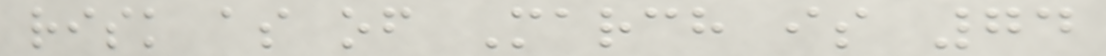risk as of March is 74
